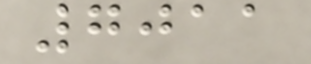7011
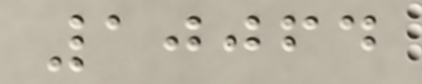10064
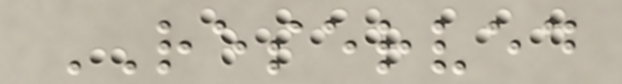RESERVED
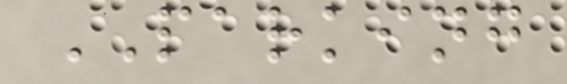PARKING
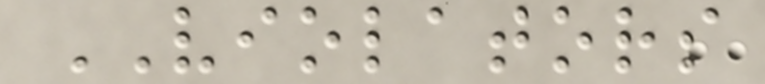VIOLATORS
